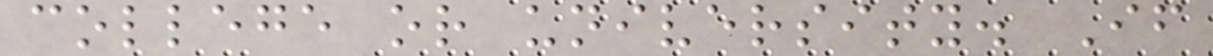college or university. If
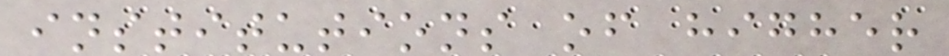institutions of higher
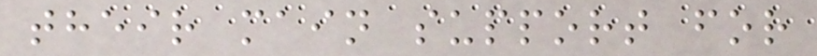their main support for
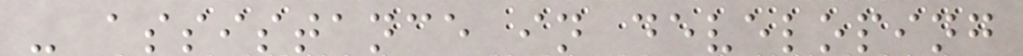- assistance in developing
